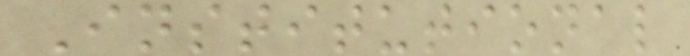Institutional
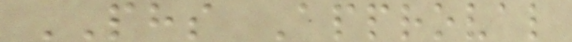PHS Approval
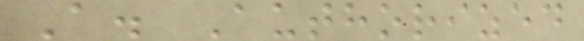A. Authorized
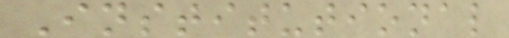Institutional
